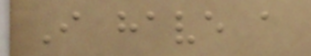I have a
